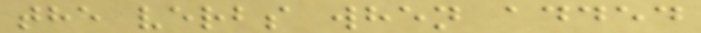the verbs when added
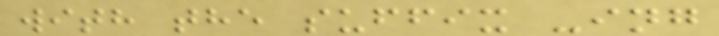with the suffix -ing
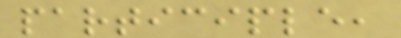participle,
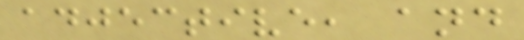adjective, and
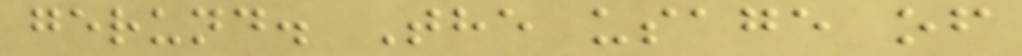gerund. The usage of
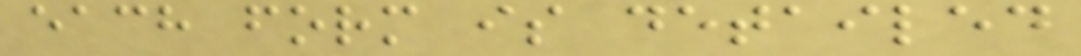each form is detailed
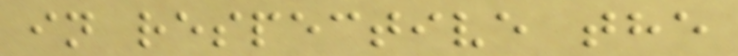in respective the
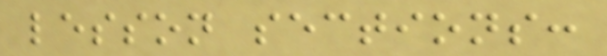lesson sections:
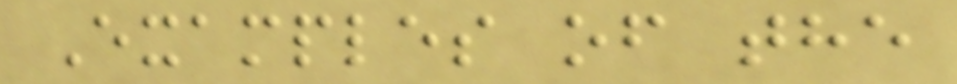Examples of the
